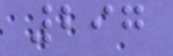297
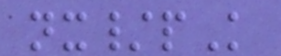nx/pK
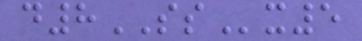d8SSx5
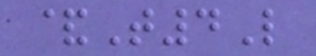&T4L
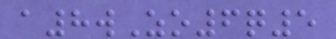a8wZo6q5
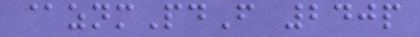@znmPdF 240p
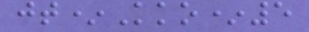jt*Kko*5
